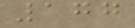177
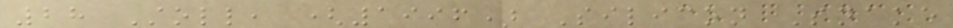28 Stoll, (1996) Silicon Snake
